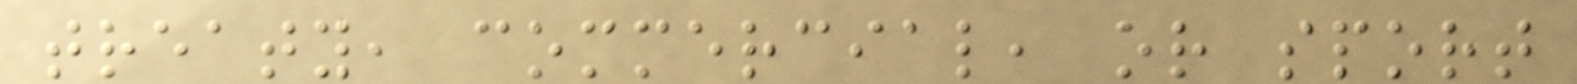treaty, commercial, or sport
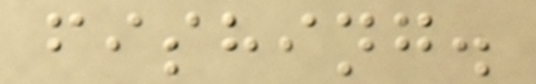fishing.
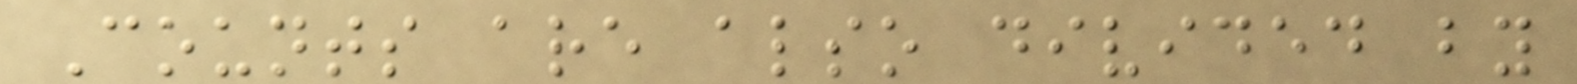Counts are also divided by
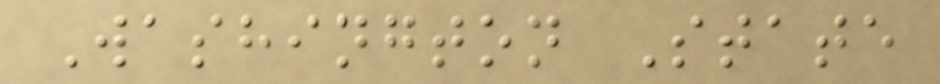Washington State
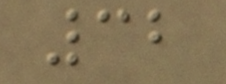32
